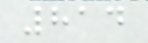814
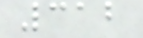312
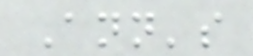Ann's
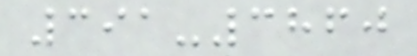391-3860
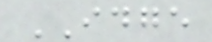IDGE
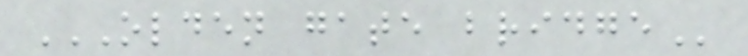OLDEN GATE BRIDGE
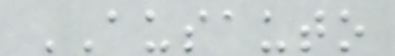AUSAUTO
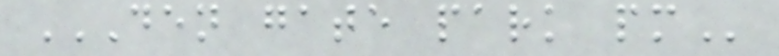DEN GATE PARK PM
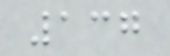137
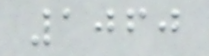1060
